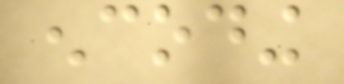encoding
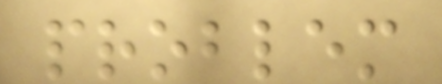problem
